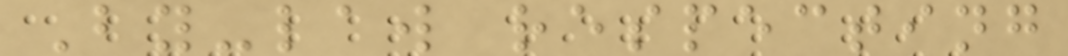By-law respecting
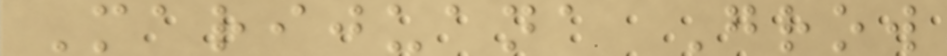Marijuana Grow
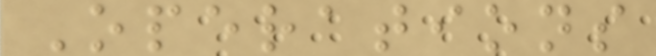Operations
